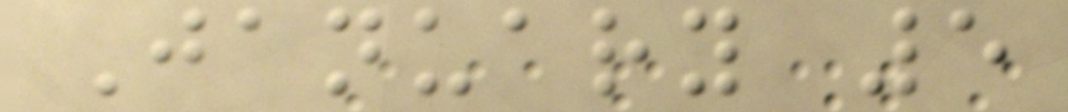January 5
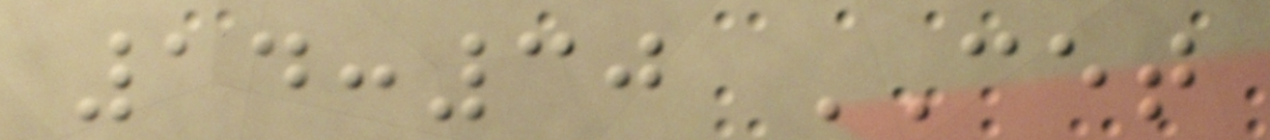14:30 CET
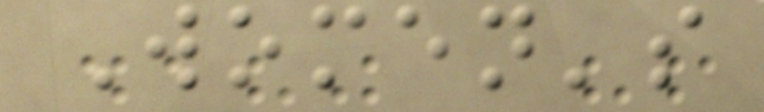Women's
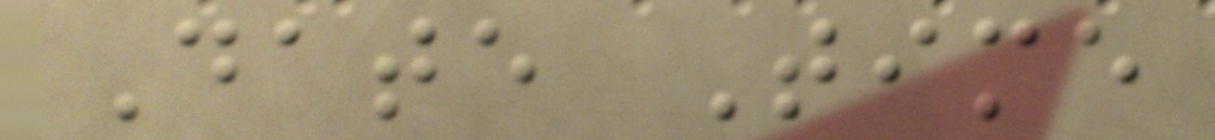Date Time
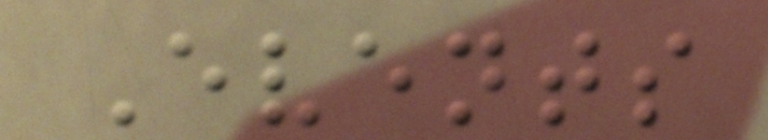Events
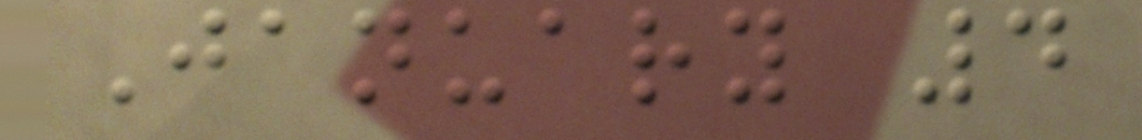January 4
